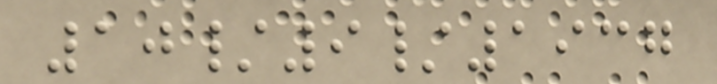10/9/1937
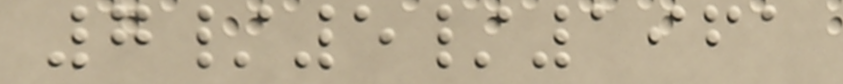7/5/1961
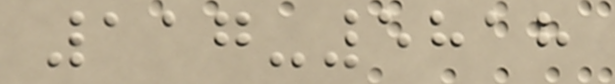117-5818
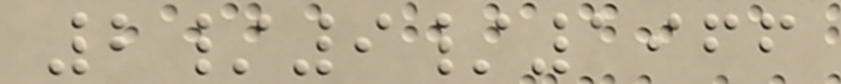2/9/1966
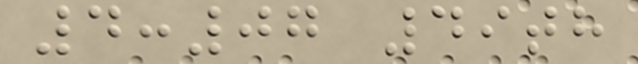4:07 49th
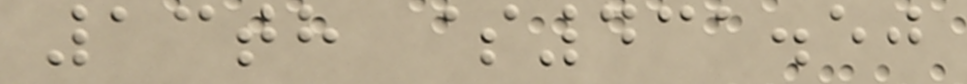13th $431.50
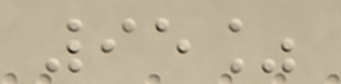95%
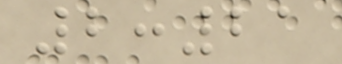2:21
